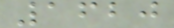1620
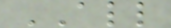ALL
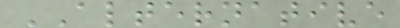ALTERNATIVE
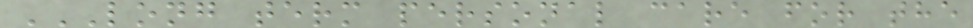LONG TERM PERSONAL CARE FOR THE
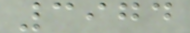3974
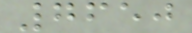7650
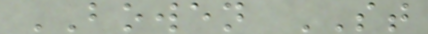BOWEN ST
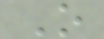O
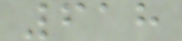618
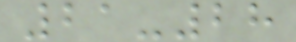21-28
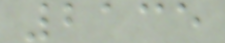2135
